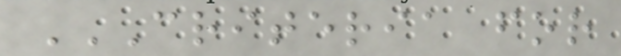CRITERIA FOR
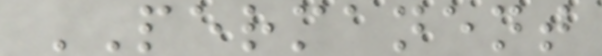PERMANENT
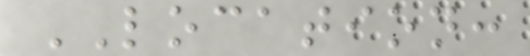LOCATION:
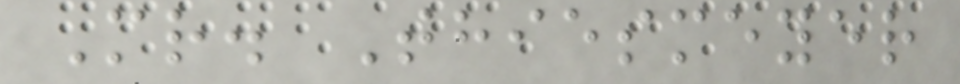Mr. Thiesmeyer
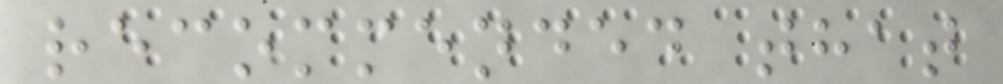recommended that
